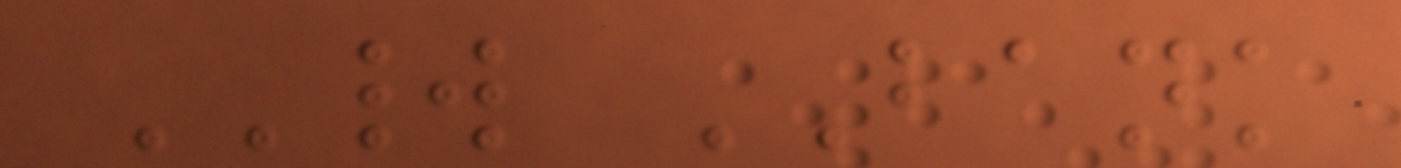WORLD BANK
